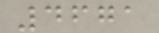4671
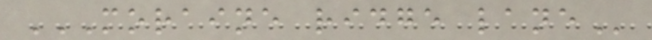MORAINE RIDGE LANE
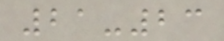21-23
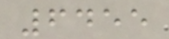6455
